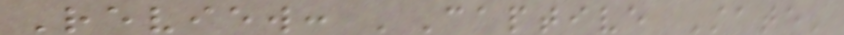Review: 'Captive State'
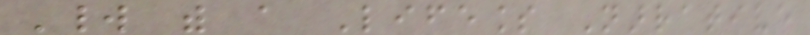World with a Lifeless Narrative
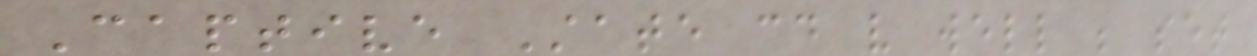Captive State could very well be set
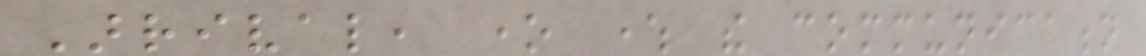Arrival, one where the communication
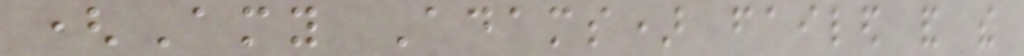(Amy Adams) failed and the
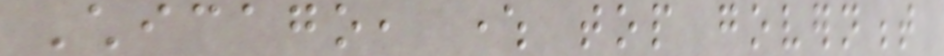Chicago, where top government
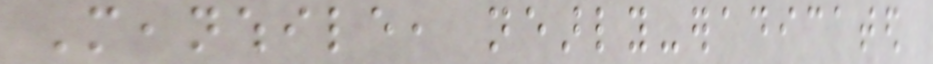Meanwhile, nearly-eradicated
